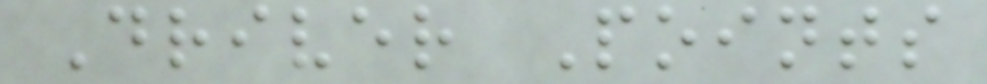Driver Points
